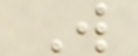W
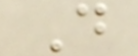D
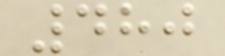480
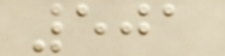501
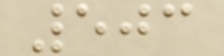503
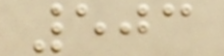503
